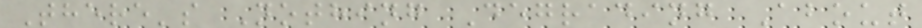There's Nothing Degrading About
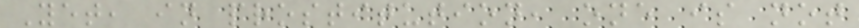Yet, in prostitution, one is not
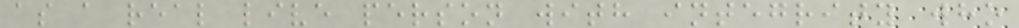as a real live person with integrity who
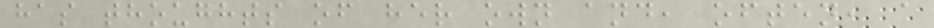has thoughts of her own and, often, a
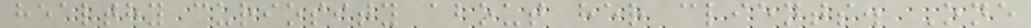healthy curiosity about her clients. One
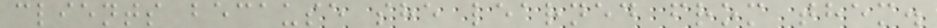clients because she learned from them.
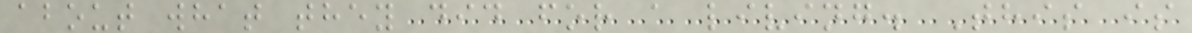about what they did for a living. This is
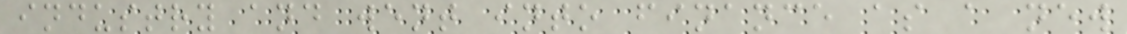industry and went into finance as a new
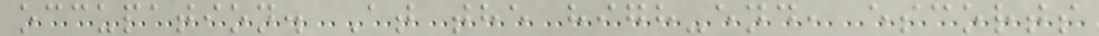occupation. At the high-end, escorts
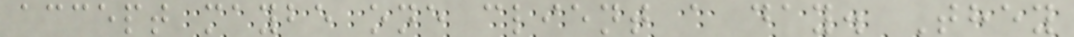accept maybe one client a day. They
